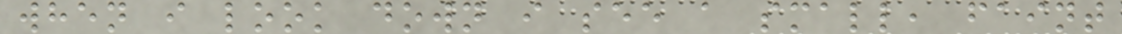when i look down i see a small, faint
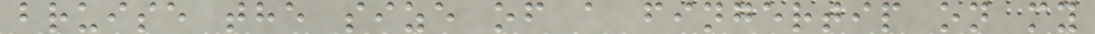bruise the size of a fingertip on my
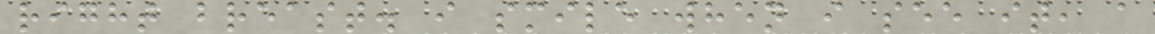right breast. i smile when i see it, a
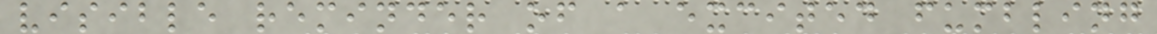visible reminder of a excited fumbling
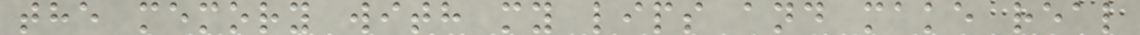the memory with my lips and make real
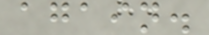again.
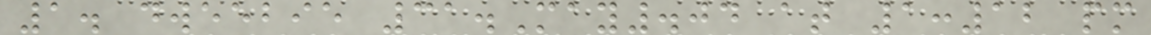1. dweebie 31.May.04 at 1:12 pm
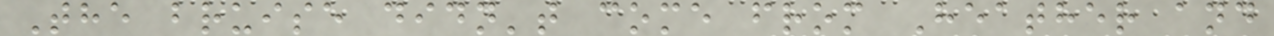The bruise didn't come from Heather and
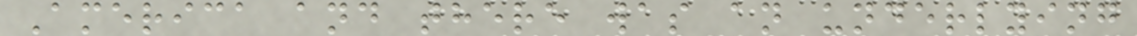America and there was an underlying
